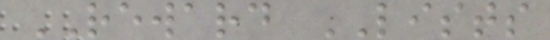REWARD LISTS
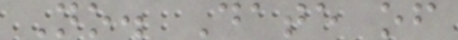No. Date of
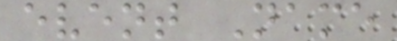event Name
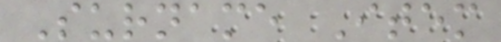Surname Item
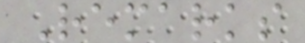Remarks
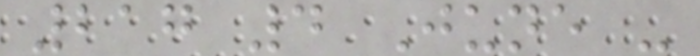217 4 June -
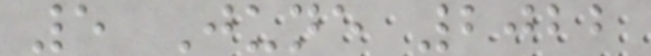5 June 2022
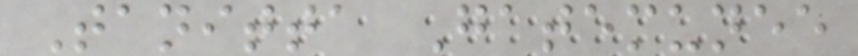Tanitta Gatemunee
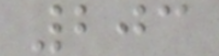203
